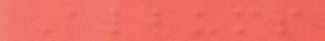Albums
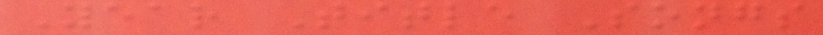Year Title Songs
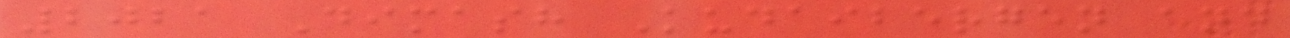2021 Dimash Kudaibergen and
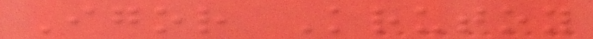Igor Krutoy
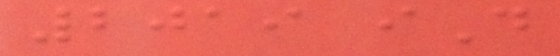2019 iD
